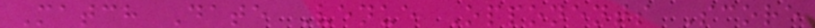Match Date Venue Opponents Score
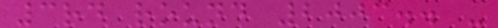3rd round 2003.. -
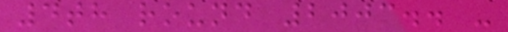4th round 2003.. -
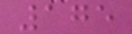175
